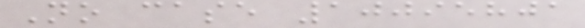No case 10095801
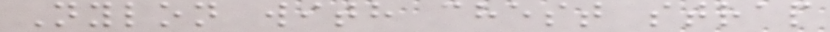Nylon with chest strap
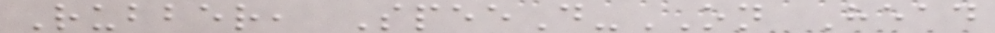Rubber, SpeeD-ON Head
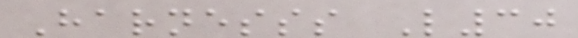Harnesss L30
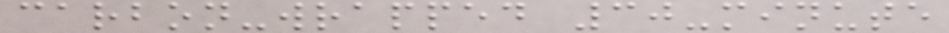carbon-wrapped 30-minute
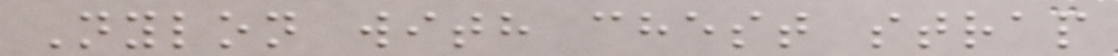Nylon with chest strap
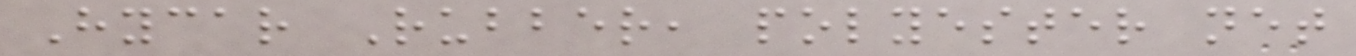Hycar Rubber, polyester net
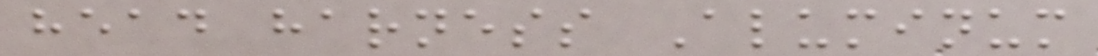head harness Aluminum
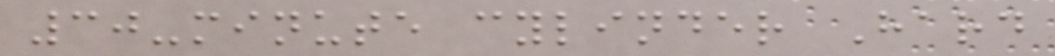30-minute cylinder Hard
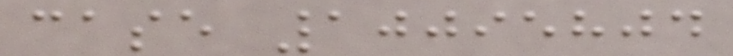case 10095804
